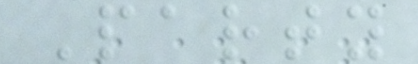Party
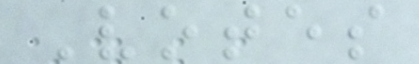Votes
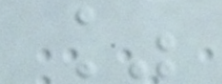%
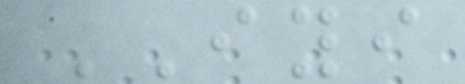IYI
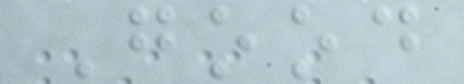Good
